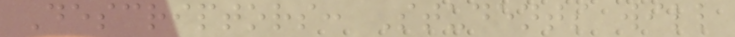Descriptors: Students will
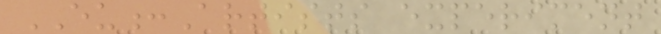EU:Artists experiment
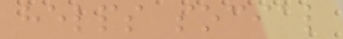helps social
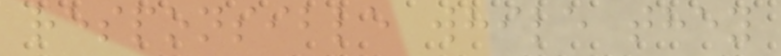responsible while they
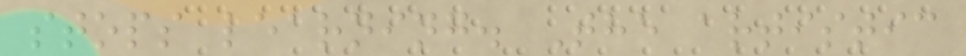stops learning. The artistic
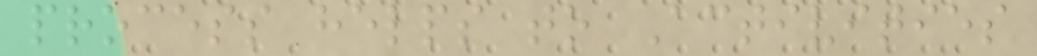process helps to Activities
